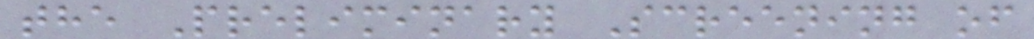the Preliminary Screening of
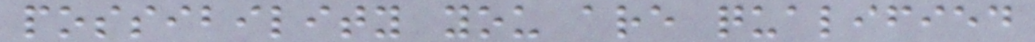possibility you are qualified
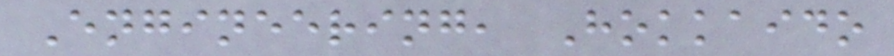Engineering, Hokkaido
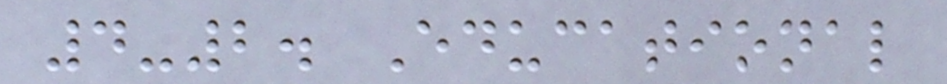4-2. Educational
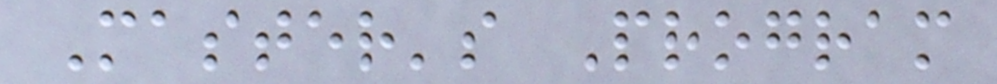Master's Program
